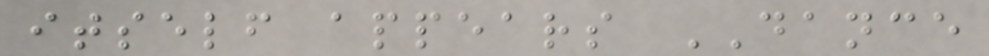itself appears DANCE
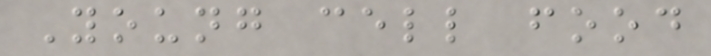Young cell food
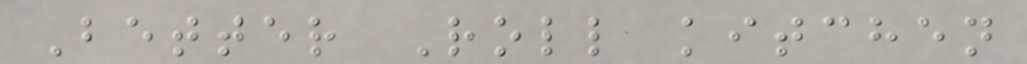Better Roll kitchen
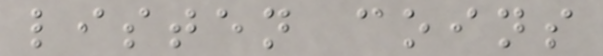listen coins
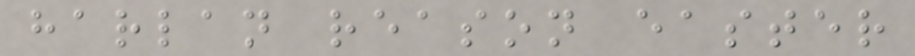harlan reason easter
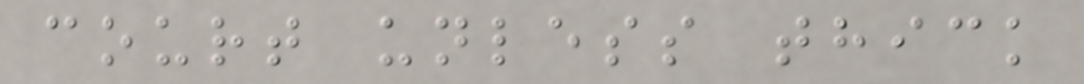court unless thick
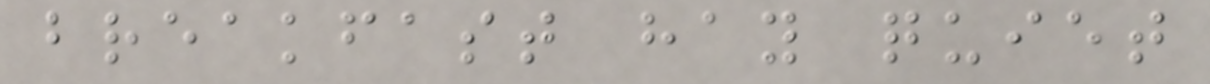breakfast hay quiet
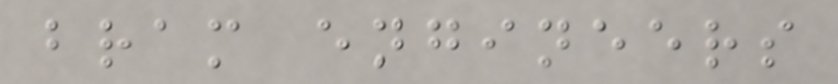bram engineers
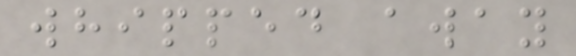whipped away
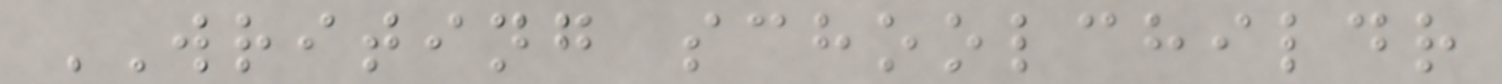WRITING schoolchildr
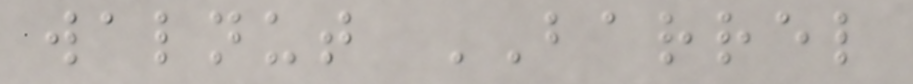walnut BARREL
